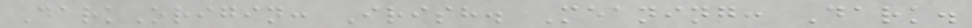DarkOrigin: Irish. Meaning: Dark.
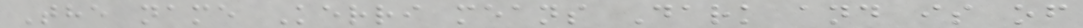The name Kerri means Dark and is of
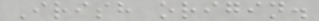Irish origin.
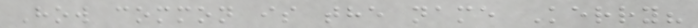How common is the name Kerry?
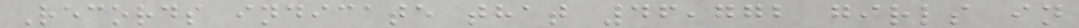Records indicate that 46,772 girls in
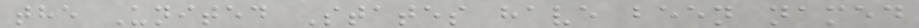the United States have been named
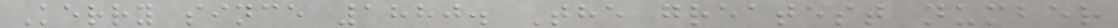Kerry since 1880. The greatest number
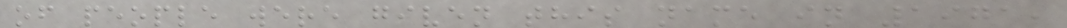of people were given this name in 1971,
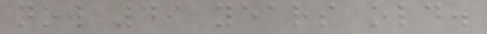now 49 years old.
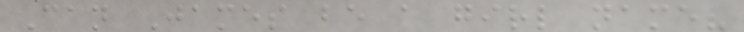Can James be a girl name?
